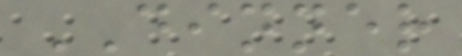DINNER
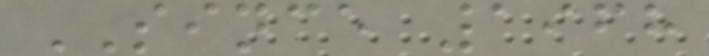SINCE 1968
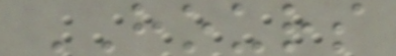HOURS
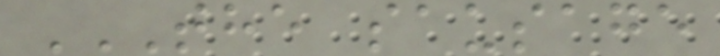THE SAUSAGE
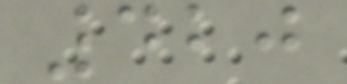420
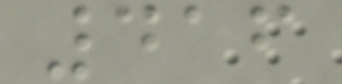416
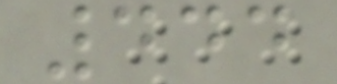444
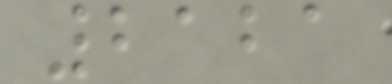2121
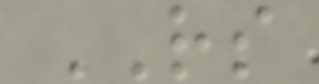RS
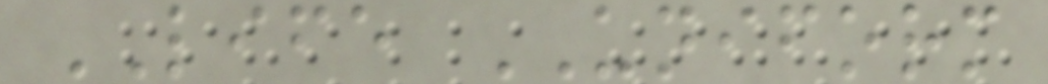LIFE UNIFORM
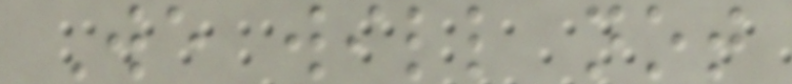We will not
